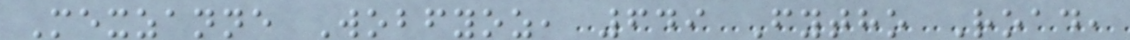Mexzanne Wobfyoz, 649 Fytho Road,
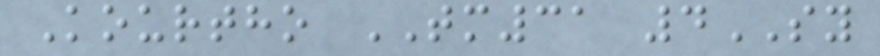Kourtho TM31 4SY
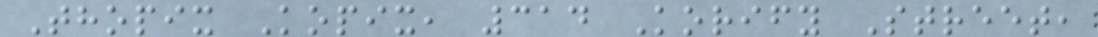Thopix Kopix, 314 Korify Street,
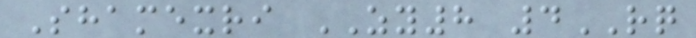Shamexri ZY8 4RQ
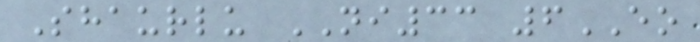Shaurlu NI33 6EO
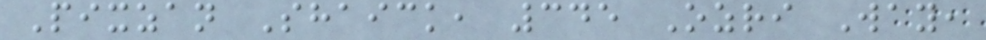Pixzan Shaick, 345 Ozri Way,
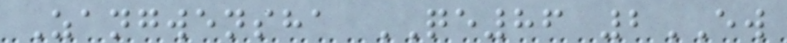Zangwensha QE86 2EW
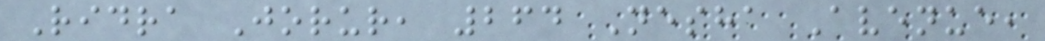Ridra Jorur, 264 Nesha Avenue,
